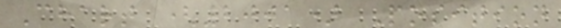Chart (2001) Position
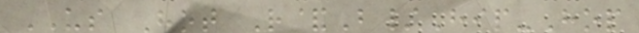US Hot R&B/Hip-Hop
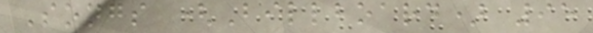Songs (Billboard) 95
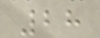28
